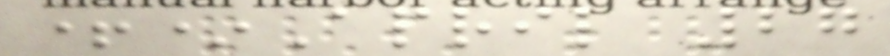+*April 27
